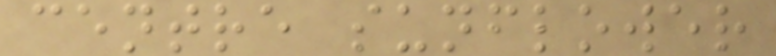centre sunflower
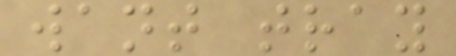want tray
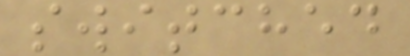switched
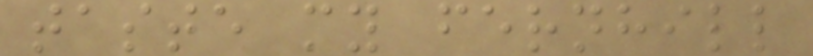taste my fernhill
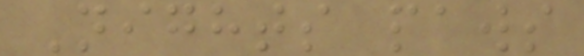Nights paws
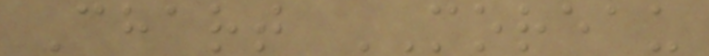Chart MOREAU
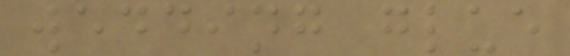wedding glue
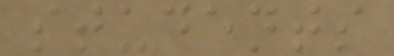students
